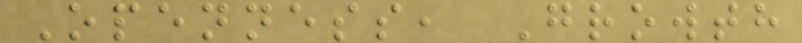Openness, Growth
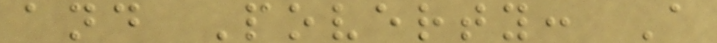and Poverty: A
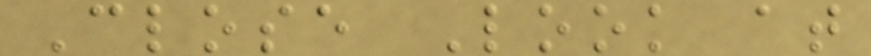Close Look at
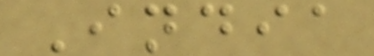India
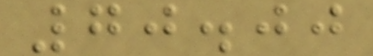70.00
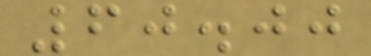60.00
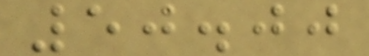50.00
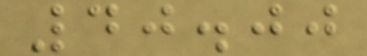40.00
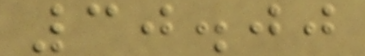30.00
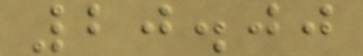20.00
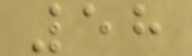58
